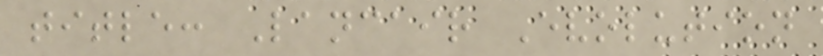title: Lancair Evolution
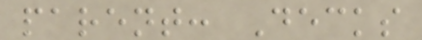parent: Decks
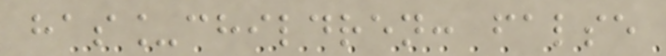has_children: false
